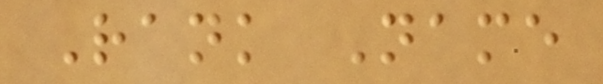Rank Name
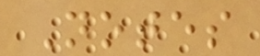Notes
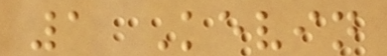1 Kevin
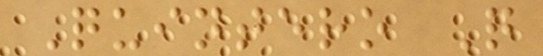Quintero Q
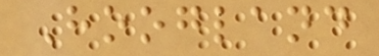Hoogland
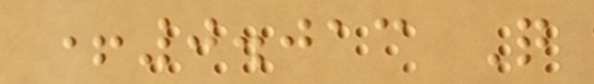+0.013 Q
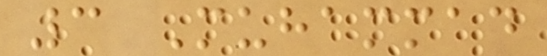3 Muhammad
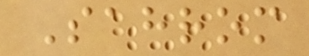Sahrom
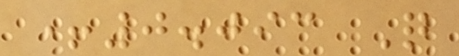+0.093 Q
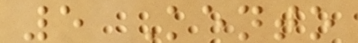5 Kento
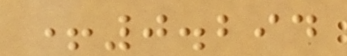+0.294
